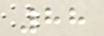88
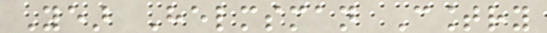Year Helmsman Country
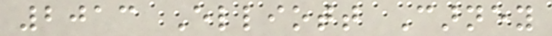2013 Elliott Carney
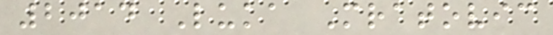2014 Luka Mratovic
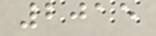2015
